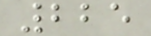225
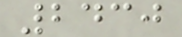2430
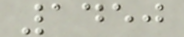1450
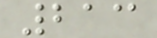213
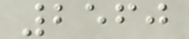2560
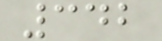342
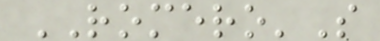ROMERO'S
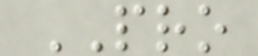PRO
